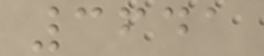3641
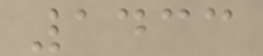1433
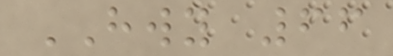HWY 66
